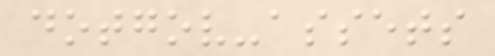dotgov-assets
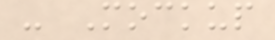- Mockup
